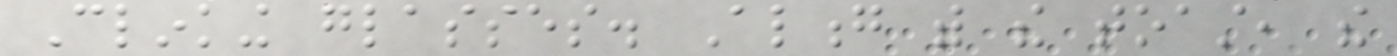Clinking glasses. Along with the toast, the
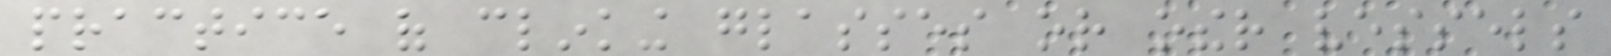practice of clinking glasses or other vessels
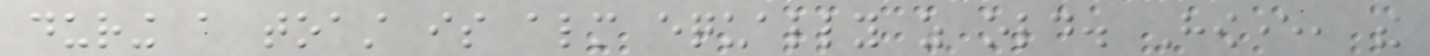during a toast is almost equally as old. However, the
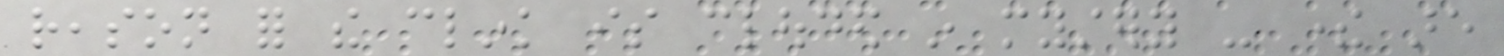reason for the clink is clouded in mystery - there are
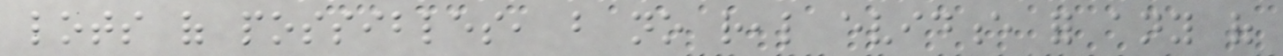lots of possibles, but no real evidence for any of
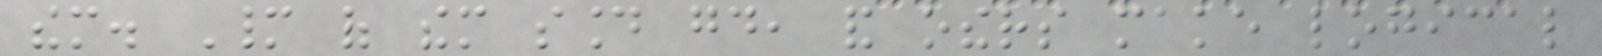them. Many of them sound good, and others make logical
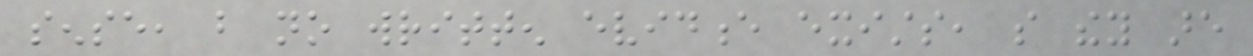sense, but no written evidence exists, so they are
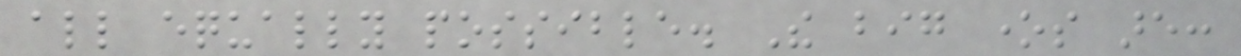all equally possible. The big ones are:
